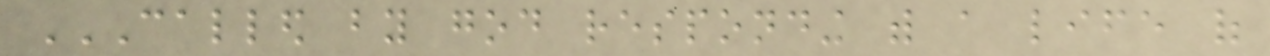CALLED BY GOD RESPONDING WITH A LIFE OF
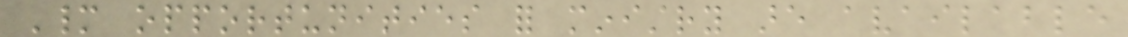Many opportunities for ministry are available
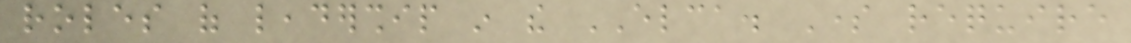roles of leadership in the ELCA. Some require
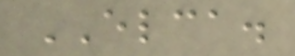ELCA.
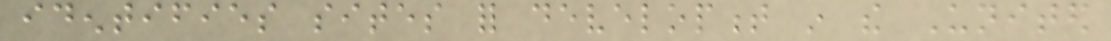identifies sites for development in the United
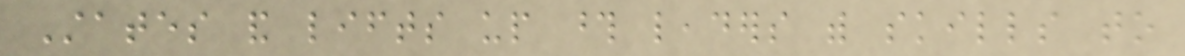States and lifts up those leaders with skills to
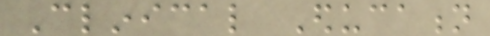Clinical Education
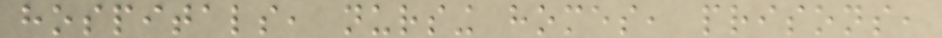hospitals, nursing homes, prisons,
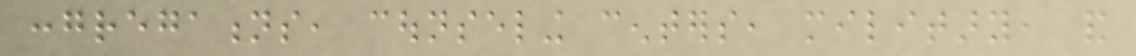congregations, counseling centers, military, and
